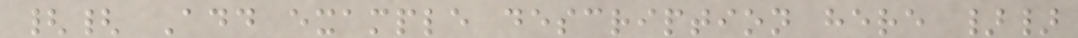{{ Add example description here }}
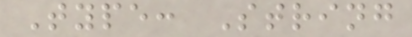Type: String
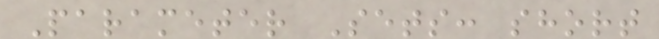Parameter Sets: short
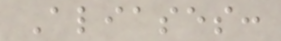Aliases:
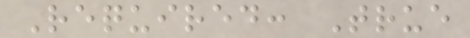Required: True
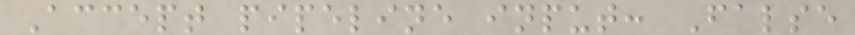Accept pipeline input: False
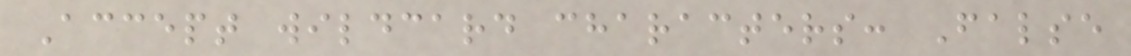Accept wildcard characters: False
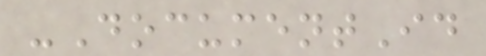-DocumentId
